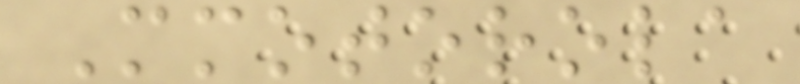Mmotorola
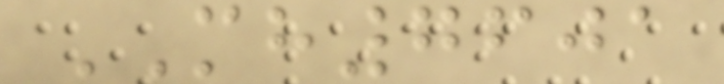MH7601
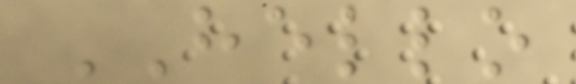HELLO
